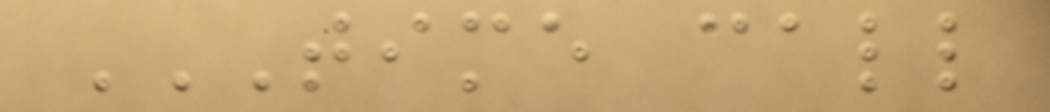TIME CALL
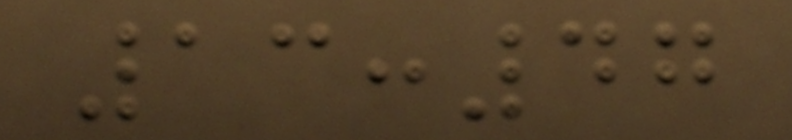13:47
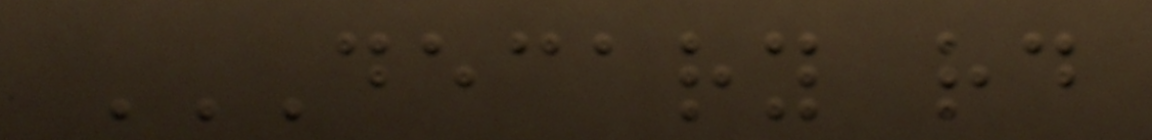DECARY RD
